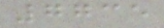7735
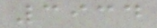3934
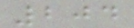204
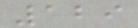129
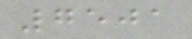7501
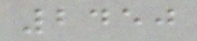2450
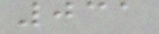031
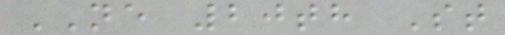NE 20th St
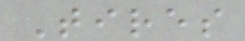Tires
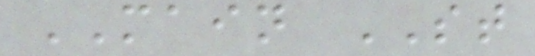MAIN ST
